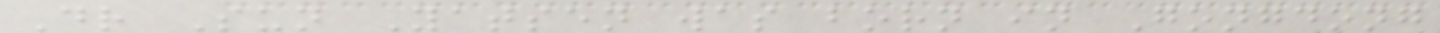Dr Sun Yatsen was born in Gongdong
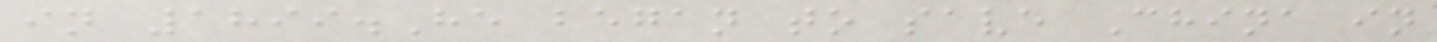in 1899.He began to save China in
